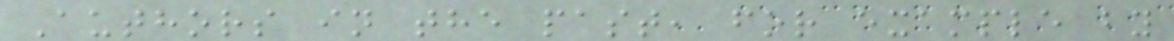Authors in the past, for example by
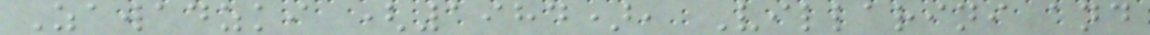Zawadzki (1984), Villarini and
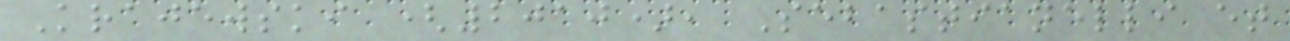Krajewski (2010), Sebastianelli et
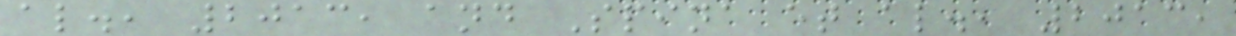al., 2013, and Spina et al., 2013,
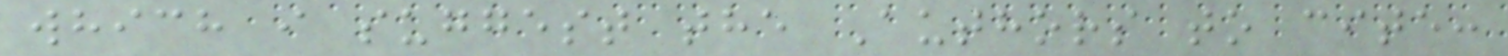which i suggest the Authors to cite:
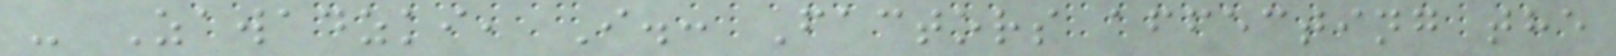- Zawadzki, I.: Factors affecting the
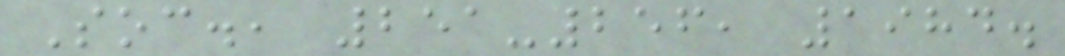Soc., 251-256, 1984.
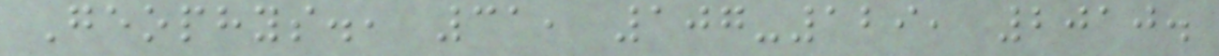Geophys., 31, 107-129, 2010.
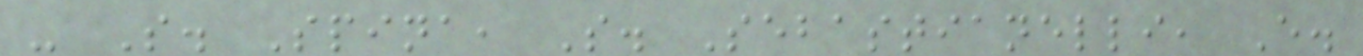- S. Spina, S. Sebastianelli, E.
